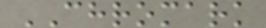CHROMARK
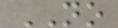NO
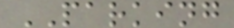PARKING
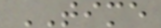TIME
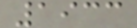1933
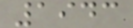1943
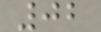02
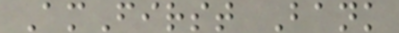AmFirst Bank
